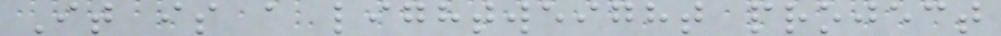It is a lightweight project
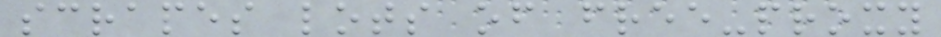scrapes lots of free-proxy
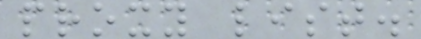proxy list.
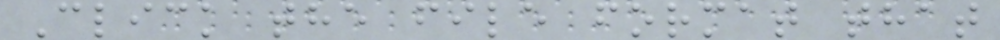Click the file format that
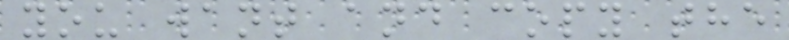you want and copy the
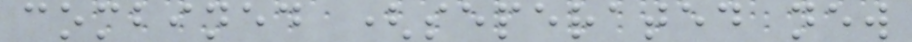combined (seperated new
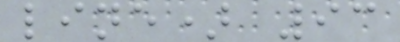line) 93
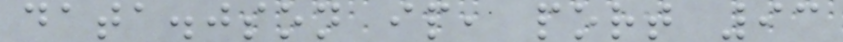data.json ip, port 93
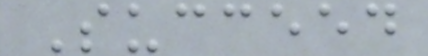Succeed
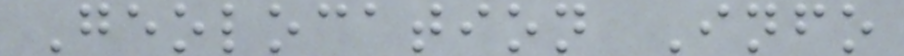Geolocation Info
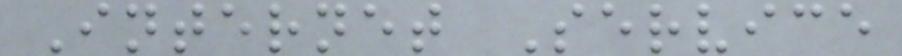Internet Service
